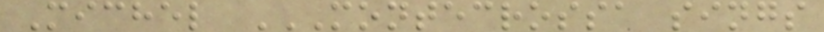Michel MONTECROSSA SINGS
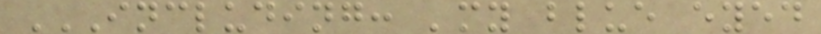INCLUDING: 'MY BLUE EYED
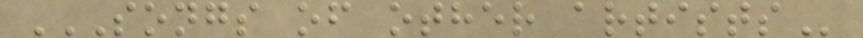SONGS OF OTHER ARTISTS
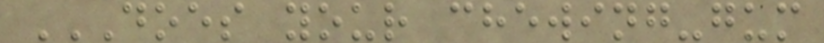DOES YOUR CHEWING-GUM
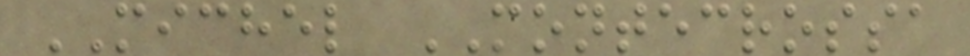MICHEL MONTECROSSA
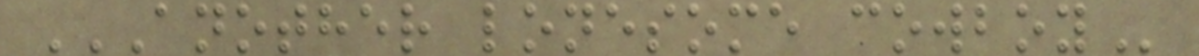ANOTHER LONESOME COWBOY
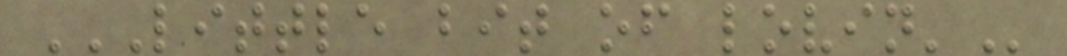LITTLE BIT OF LOVIN'
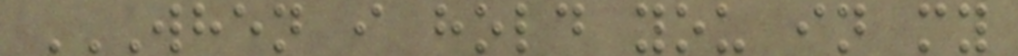WHEN I HOLD YOU IN MY
